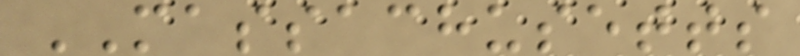MASSACHUSETTS
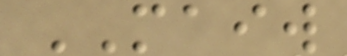MAIW
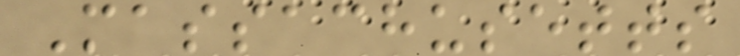Massachusetts
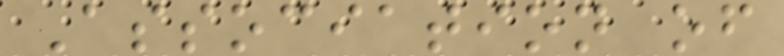Association of
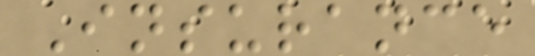Insurance
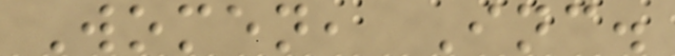Women, Inc.
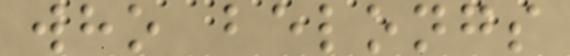who belongs
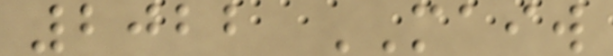2022 MAIW
